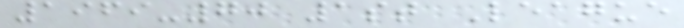1969-70 1st League
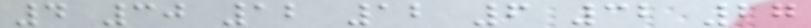4 30 12 12 6 32 27
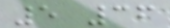5 36
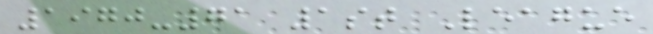1970-71 1st League
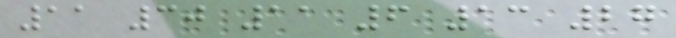11 30 11 6 13 27
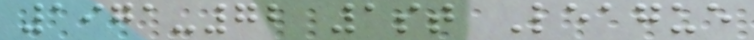1971-72 1st League
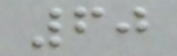60
